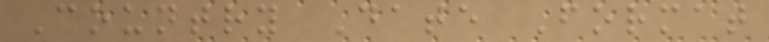Country Date Format
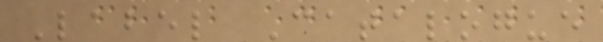Label Catalogue
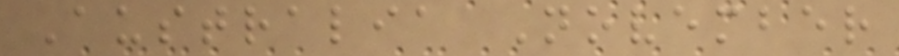Australia November
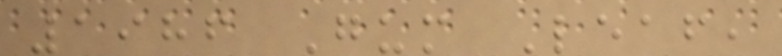1986 Gum Leaf,
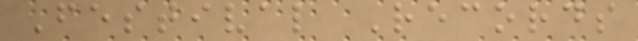Festival Records
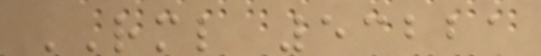RML 53221
